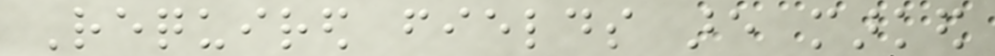Required fields are marked
